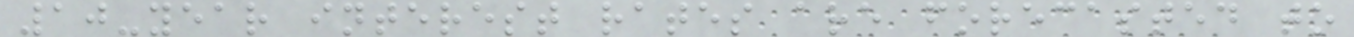10-year interest rates are forecasted to
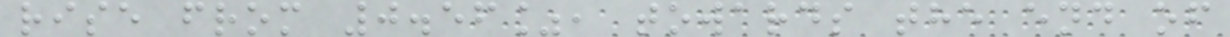rise from 0.56%, towards the end of
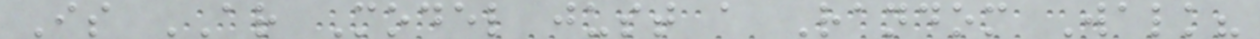Is AR Model just a Random Walk?
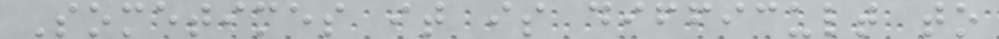Sometimes it is difficult to
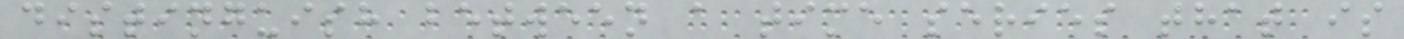distinguish between a time series that is
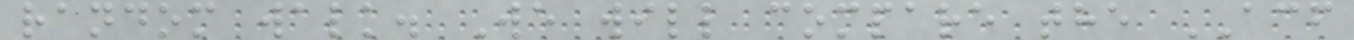random walk. We will compare the ACF
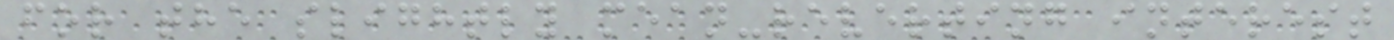for the slightly mean-reverting interest
